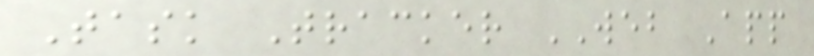Task Tracker WEB App
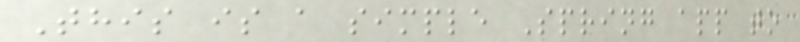This is a simple Spring app to
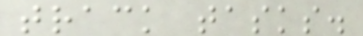track tasks.
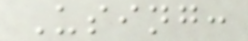Using:
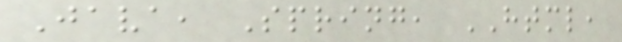Java, Spring, HTML,
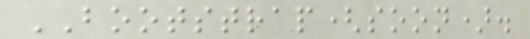BOOTSTRAP(soon).
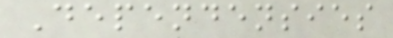Dependensies
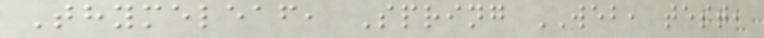Thymeleaf, Spring WEB, test,
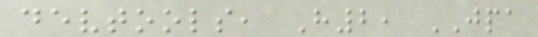devtools, H2, JPA
